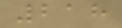218
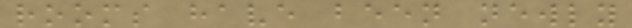rooms have been newly
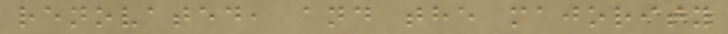renovated, and the majority
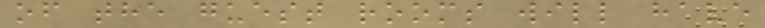of the guest rooms will have
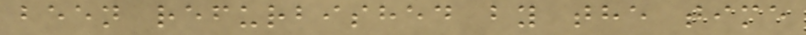been refurbished by the time
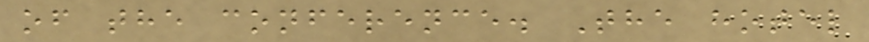of the conference. The hotel
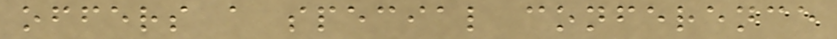offers a special conference
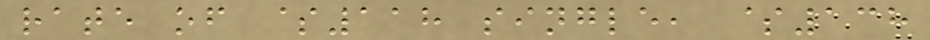rate of $118 single, $138
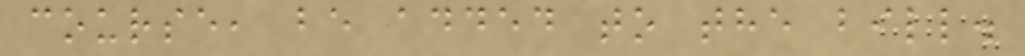course, be added to the bill.
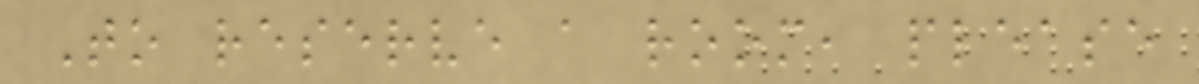To reserve a room, please
